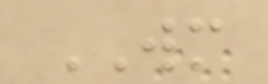WM
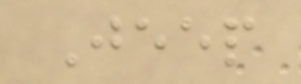Jeep
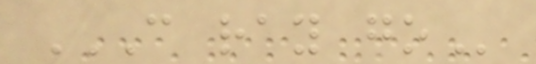C RAY GO
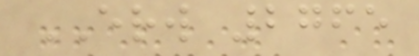ERW 2765
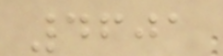4601
